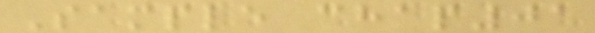Sample chap01
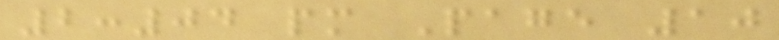2:04 pm Page 10
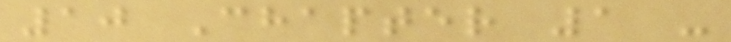10 Chapter 1 -
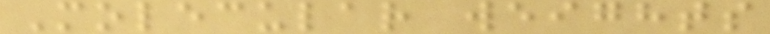Molecular weights
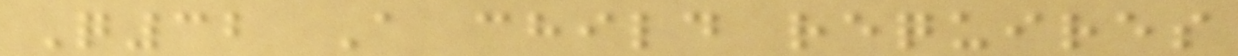Q32 A child requires
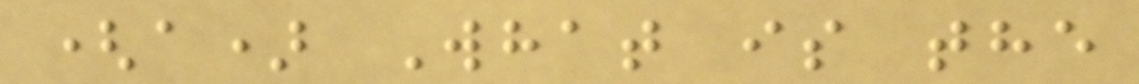(a) What is the
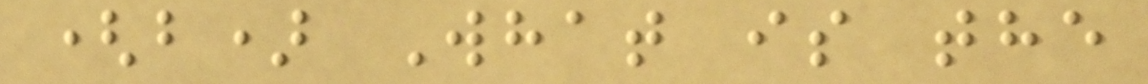(b) What is the
